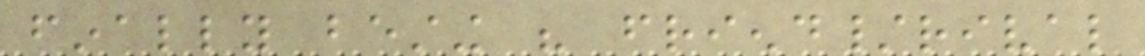finally besting his friend/rival
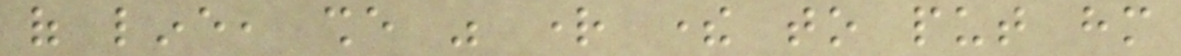of line, she was right there to put him
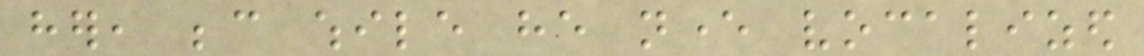her, because while he never vocalized
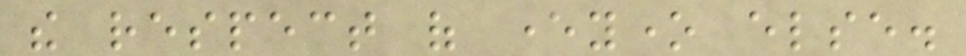the respect of everyone else.
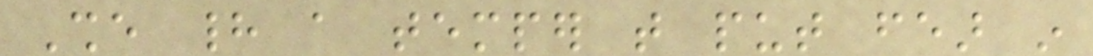She had a temper that put fear in
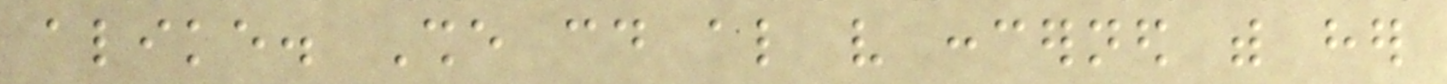alike. She could also very concerned with her
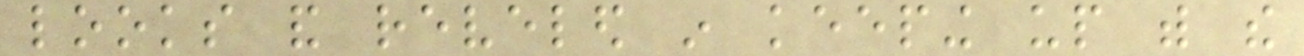looks and reveled in keeping up with the
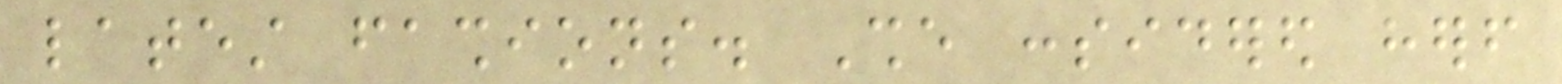latest fashions. She considered herself
